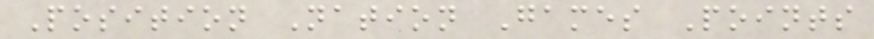Position Nation Games Points
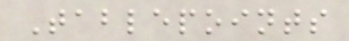Tablepoints
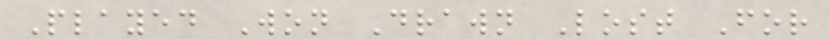Played Won Drawn Lost For
